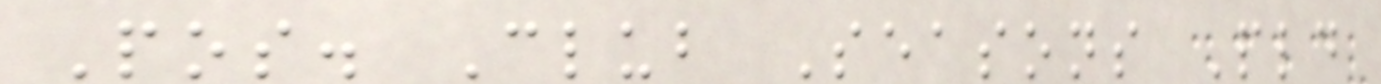Pos. Club Seasons Pld
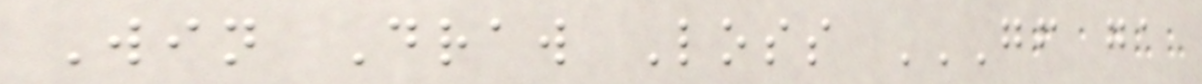Win Draw Loss GF GA
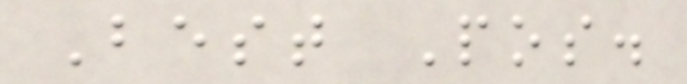Best Pos.
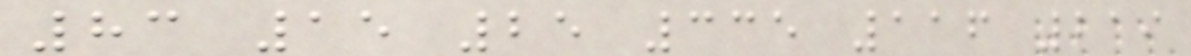83 15 25 335 116 219
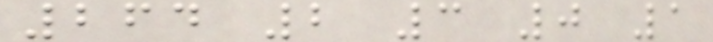264 2 3 0 1
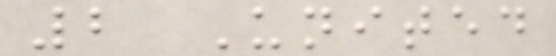2 United
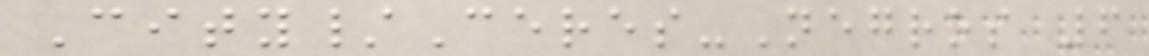City/Ceres-Negros 6
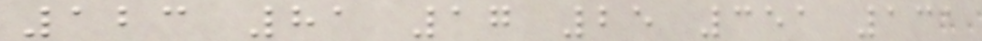123 81 17 25 351 131
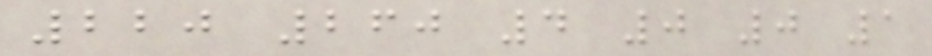220 260 4 0 0 1
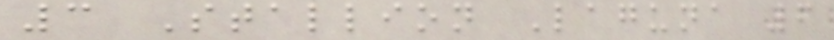3 Stallion Laguna 6
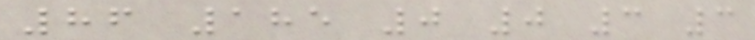86 185 0 0 3 3
